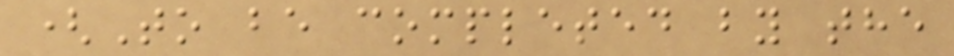(To be completed by the
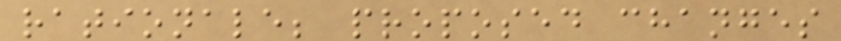rationale; proposed changes
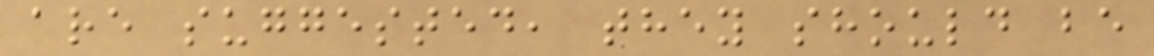are suggested, they should be
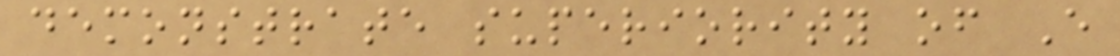demonstrate superiority of E
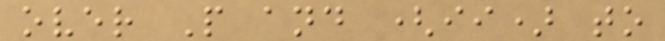over P and (ii) to
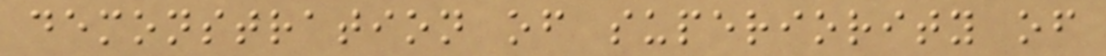demonstration of superiority of
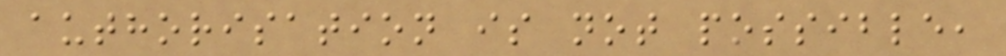authorisation is not possible,
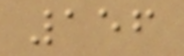156
